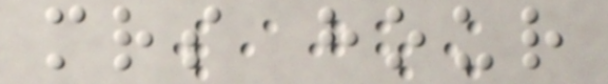mrs hour
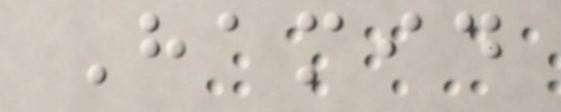Hamid
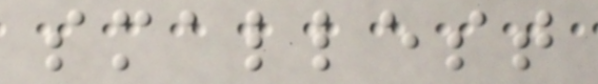smallest
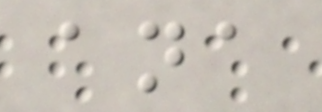ana
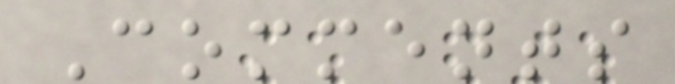Comments
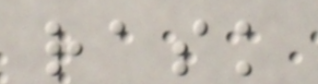rask
